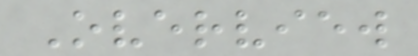Overview
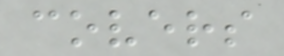covers
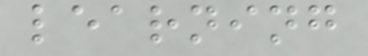learning
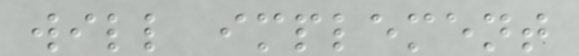will implement
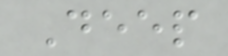Deep
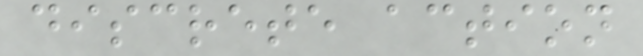discrete action
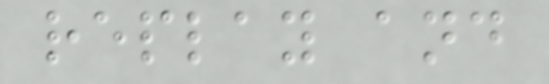replay and
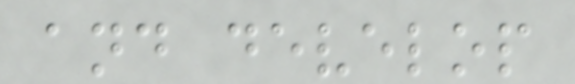and develop
